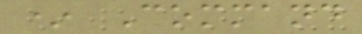* Command
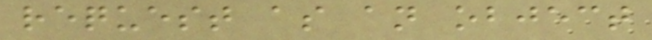request as an object
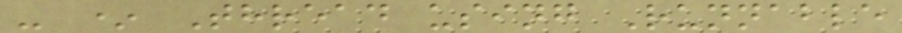- * Thread using Runnable
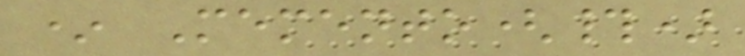* Memento(#)
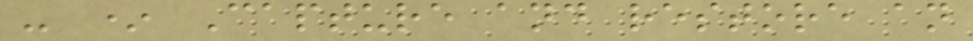- * Capture and restore an
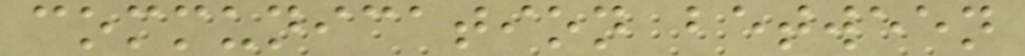communication between
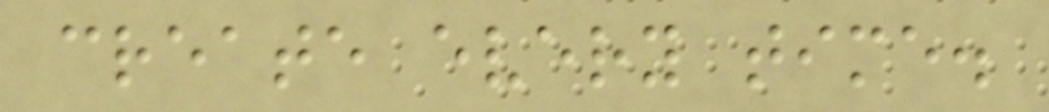create every time.
